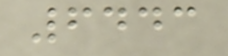6443
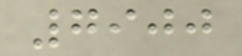7900
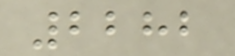2282
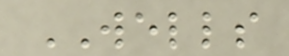WELLS
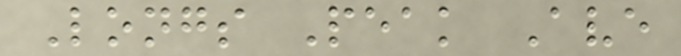Longs Peak Ave
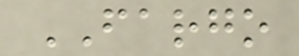FARGO
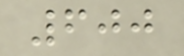600
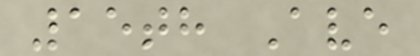15th Ave
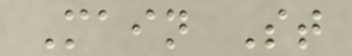Main St
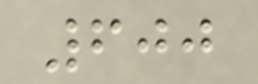600
